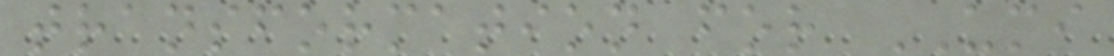transformation for UMI
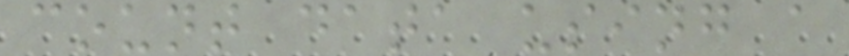count data using a
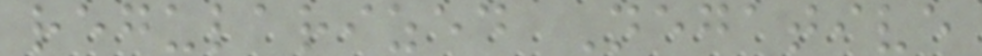regularized Negative
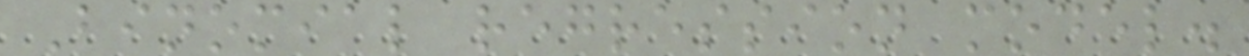Binomial regression model.
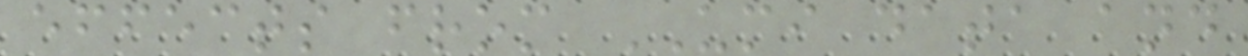effects from UMI data and
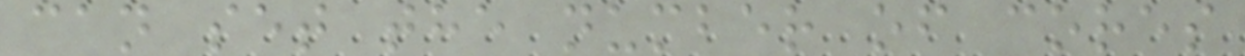can set the number of cores
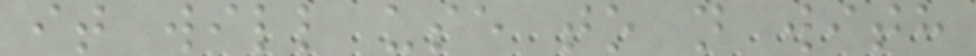it will use to n with
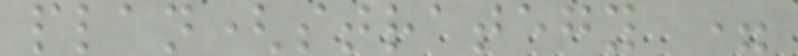plan(strategy =
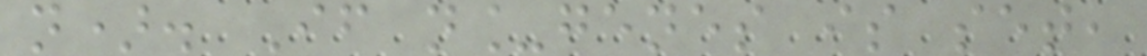n). If n_genes is set,
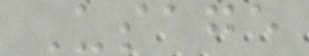Usage
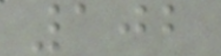102
